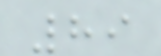89
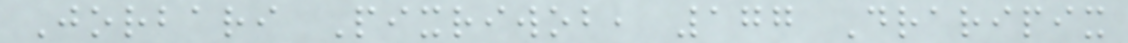Jorbari Pixriwob, 177 Draripix
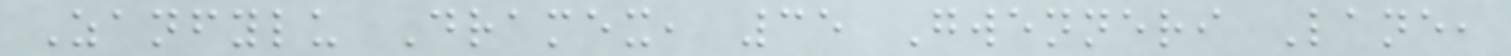Zanfylu Dramex, 35 Gwenneri Lane,
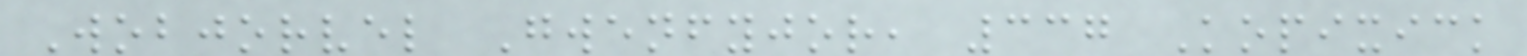Wobjorvel Gwenfyjor, 337 Kopixick
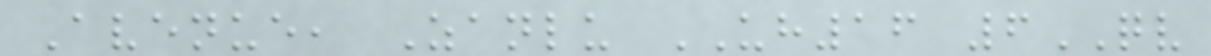Avenue, Zanlu UH16 6QV
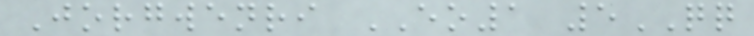Jorgwenri EO1 5QQ
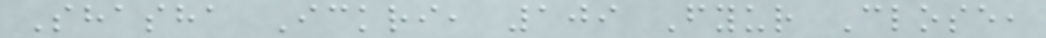Shasha Ickri, 109 Fyur Close,
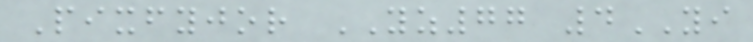Pixfyjor YZ77 4YI
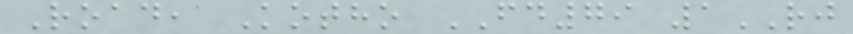Road, Kotho FD79 1RJ
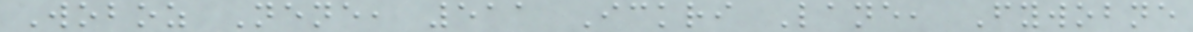Woboz Nene, 511 Ickri Lane, Fywobne
